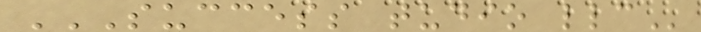SUCCESS TUDIO LLC
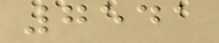7541
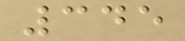345
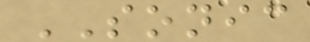SONIC
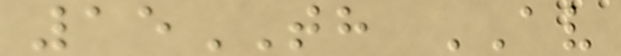15TH AV
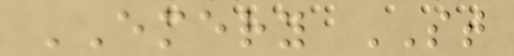EMERY ST
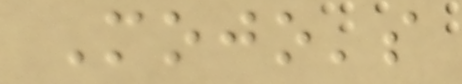Mojo's
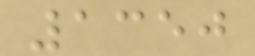1350
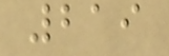219
